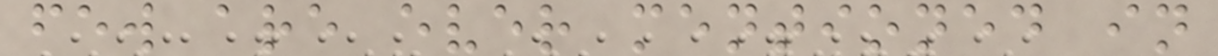few are ever mentioned in
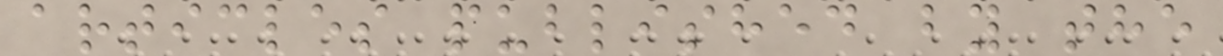articles published by the
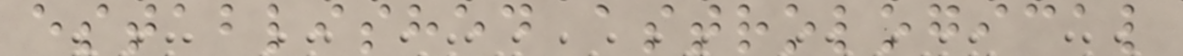established astrological
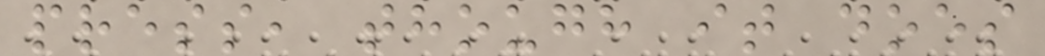press, though it does
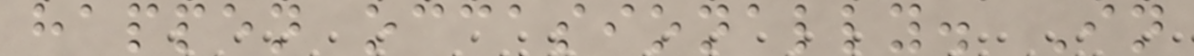happen occasionally. In
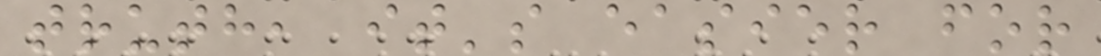truth, it's easier for
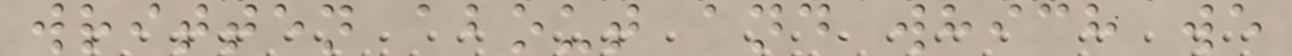written about and which we
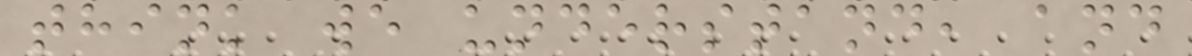think we understand, and
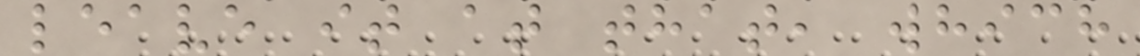leave it at that, which
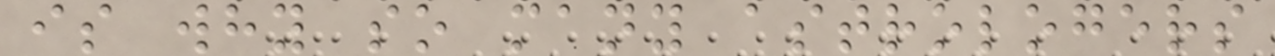is why so many astrologers
